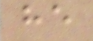he
